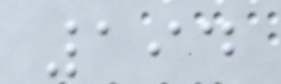194
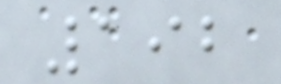192
